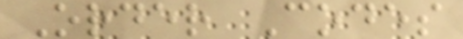Order Codes
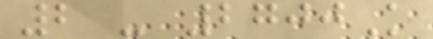2 - 2700K
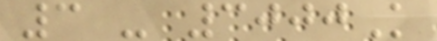3 - 3000K
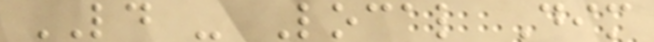LD - Local Dim
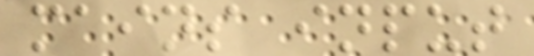mains input
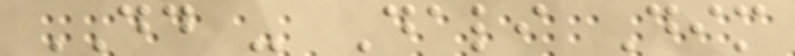DD - Dali Dim
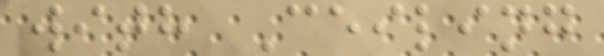with Ceiling
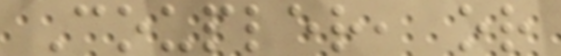Coupler, or
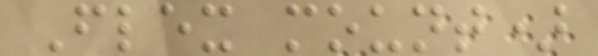Flex mount)
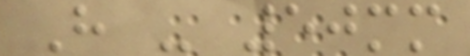H - 50mm
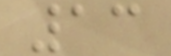13
